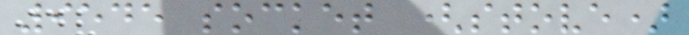9545 socket (stove)
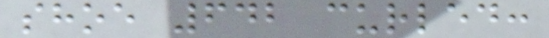shoe 642 curled:
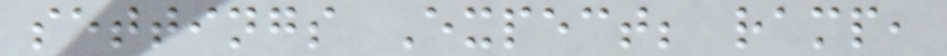settings Expect; ramp,
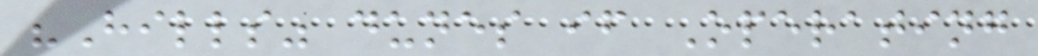"Hills" dunes if Operating
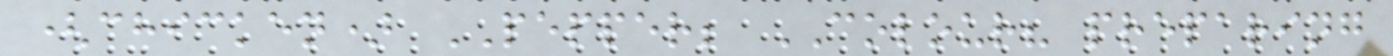(chicken) PEPPER; COLOUR? preparing
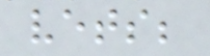vets;
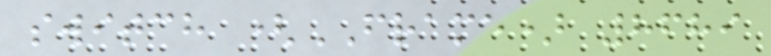switch (FRAME) 8689
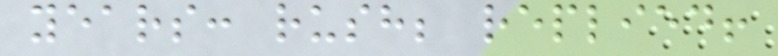years: rush; replied!
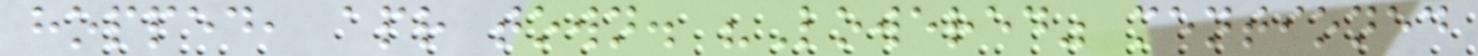hopped, apr town. "Lowered" mentioned
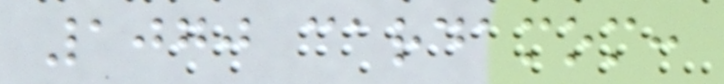1070 cardamom:
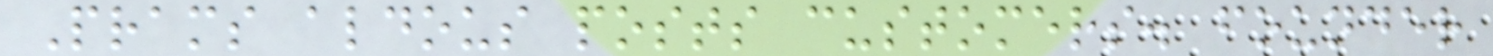Prams aldous posts customers. founder
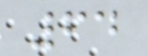64
